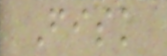Fisk
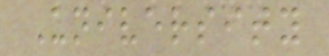University
